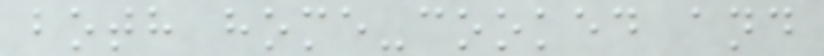both home-cooked and
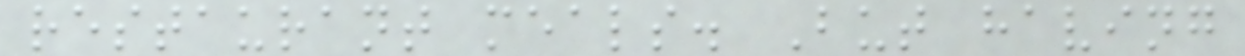restaurant meals. But having
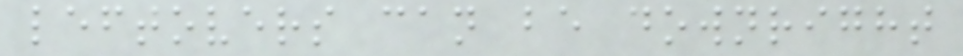leftovers can be downright
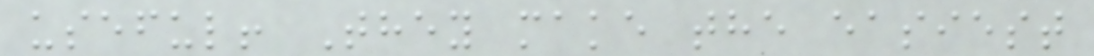useful! They make the easiest
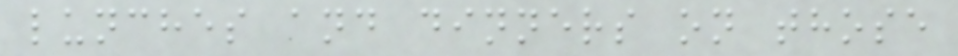lunches and dinners on those
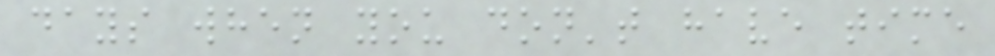days when you don't have time
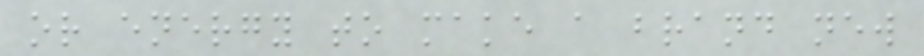or energy to make a brand new
